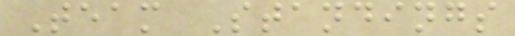Team Standings
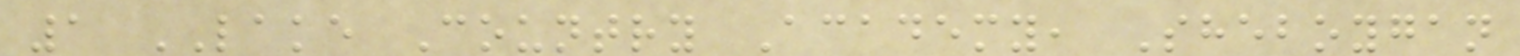1 LAKE Country Academy, Sheboygan
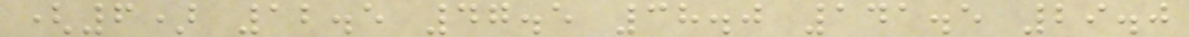(6) 12.5 47.5 38.0 141.5 29.0
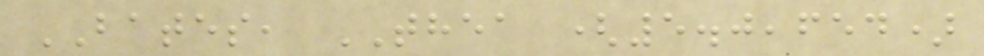BATES, THEA (5.0,654)
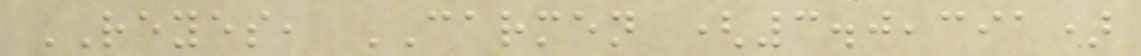REYES, CARMEN (3.0,391)
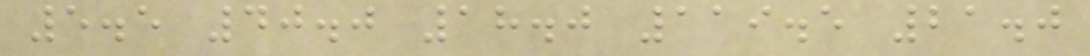5.5 40.0 18.0 119.5 21.0
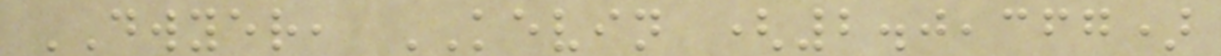DWYER, KEVIN (2.0,367)
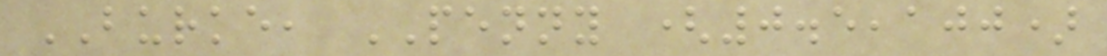BURKE, PENNY (0.5,100)
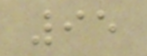95
